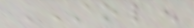STOLEN
